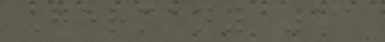Germany 11
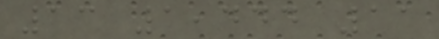13 1,444 11
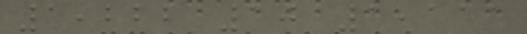1,222 10 1,111
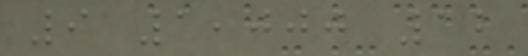9 1,000 12
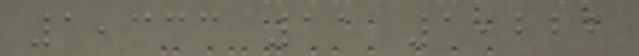1,333 11 1,222
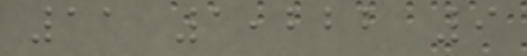11 1,222 9
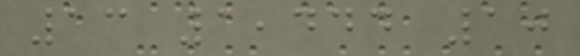13 1,444 10
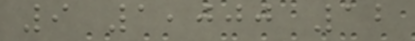9 1,000 12
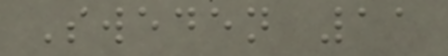Sweden 11
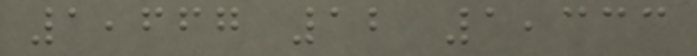1,667 12 1,333
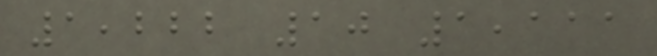1,222 10 1,111
